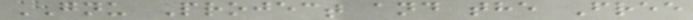GNU Project and the Free
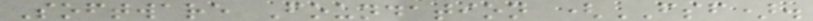Software Foundation (FSF).
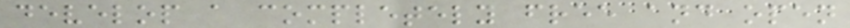develop a completely free and open
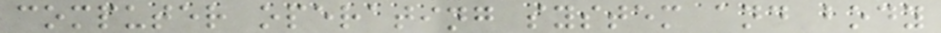computer operating system and body
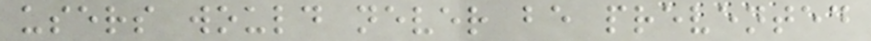users would never be prevented
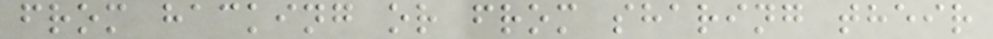from hacking or from sharing their
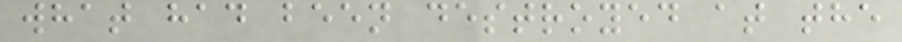what had been destroyed at the
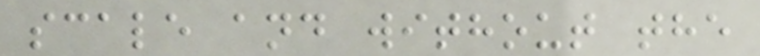scale and without the
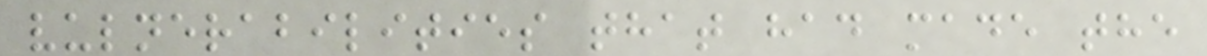vulnerabilities that had made the
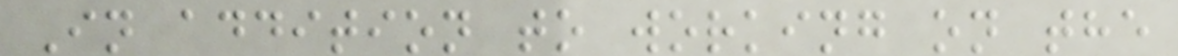In addition to working on the
